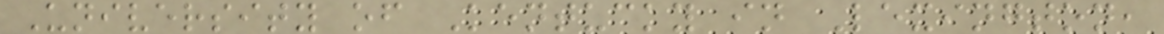University of Kentucky in Lexington,
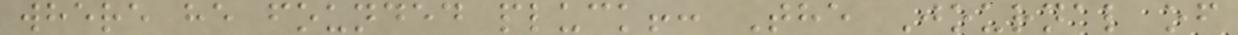where he founded pluck!: The Journal of
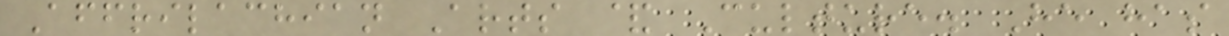Affrilachian Arts & Culture. He has
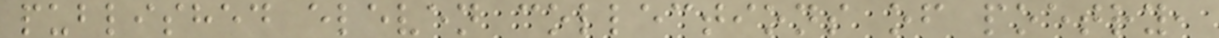published eleven collections of poetry,
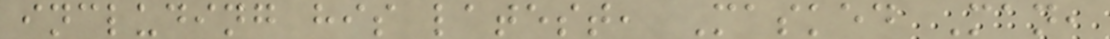including his latest, Masked Man,
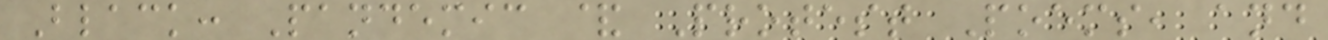Black: Pandemic & Protest Poems, and
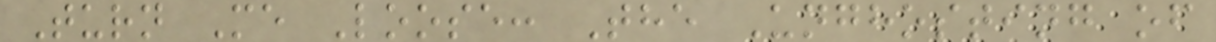Turn Me Loose: The Unghosting of
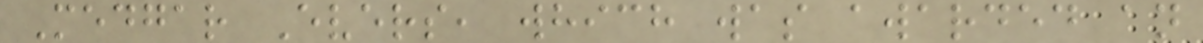Medgar Evers, which was awarded an
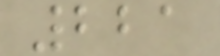221
